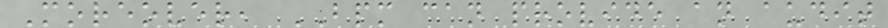Moreover, BPM can provide an audit
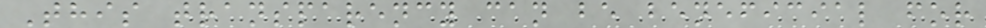This transparency can be beneficial for
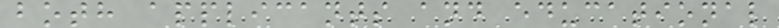both applicants and educational
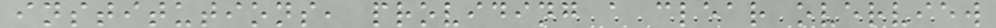institutions, providing a clear overview
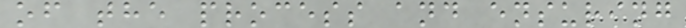of the process and ensuring
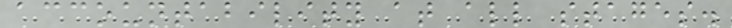accountability at all stages.
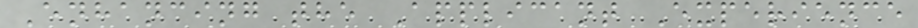Enhancing the Applicant Experience
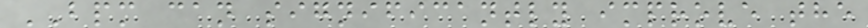BPM can significantly improve the
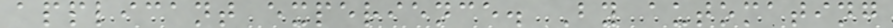applicant experience. By automating
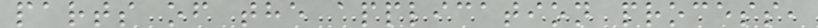parts of the application process,
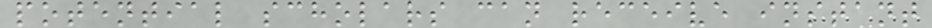potential scholars can receive instant
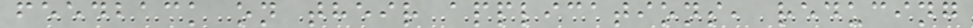feedback on their applications, reducing
